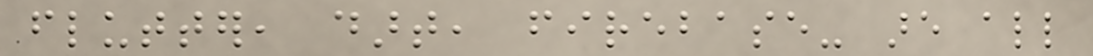flutter, dart, firebase- are all
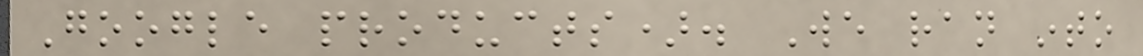Google products). We ran into
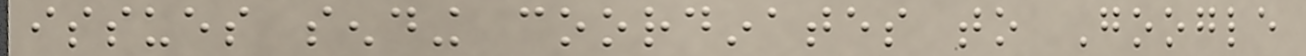issues sending coordinates to Google
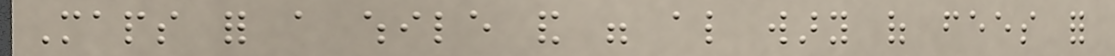Maps for a while and were also wary of fees for
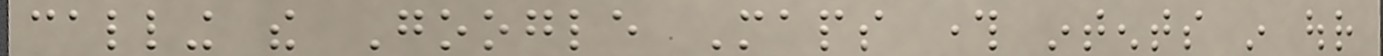calling the Google Maps through intents in our
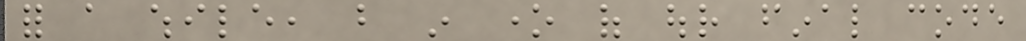for a while, but in one of our final code
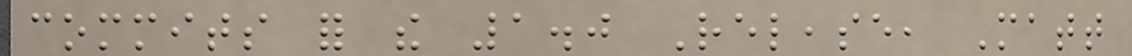commits for the 1.0 Release, Matt
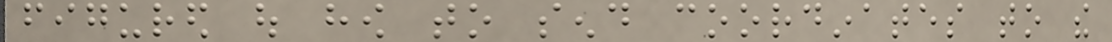figured out how to send coordinates to the
